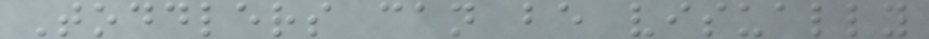Toddlers can be visually
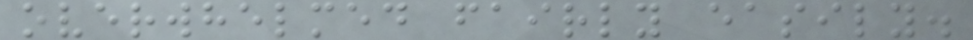overwhelmed fairly easily.
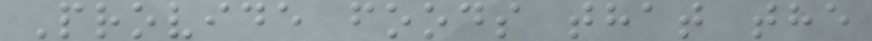Provide foods that the
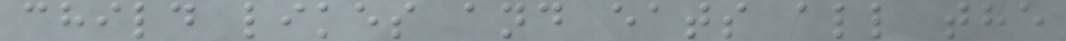child likes and eats all the
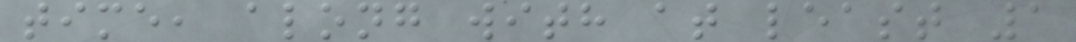time, along with at least 1
